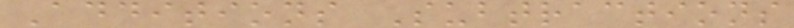Additions Subtractions
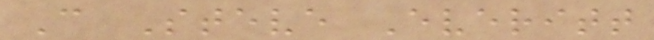C Steve Everitt
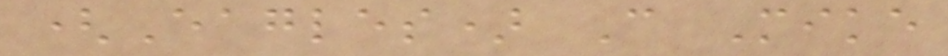(Eagles) C Mike
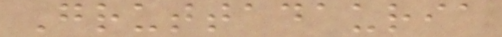Gruttadauria
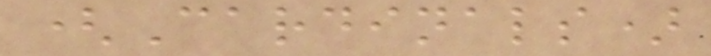(Cardinals)
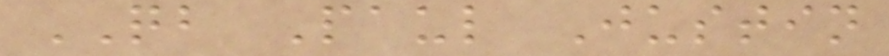QB Paul Justin
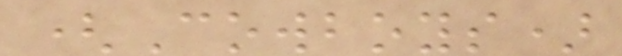(Cowboys)
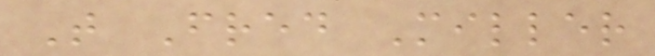T Fred Miller
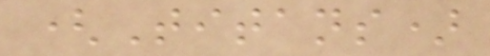(Titans)
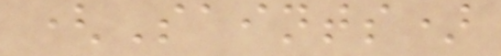(Saints)
